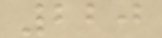220
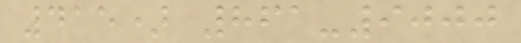415) 861-9000
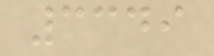3349
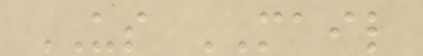US MAIL
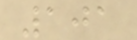101
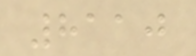8110
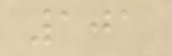101
